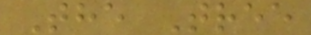The Tree
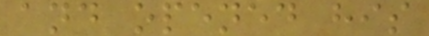and opened his
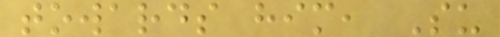towards him, Su
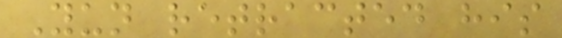Yun retracted his
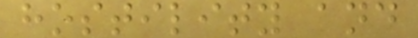hostility and
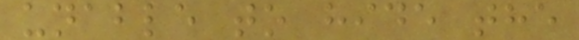unable to hide the
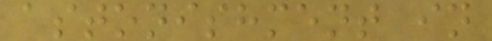astonishment in
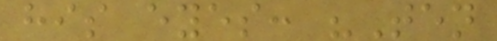his eyes: "Ten
